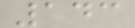143
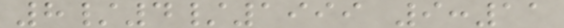8/4/1999 9:11
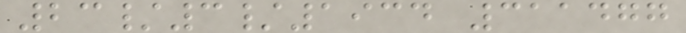23/3/1934 311477
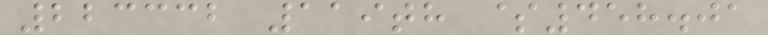223332 119th $458.01
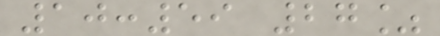10:59 27%
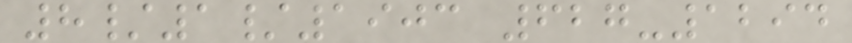8/1/1903 627-1294
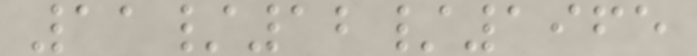11/12/1965
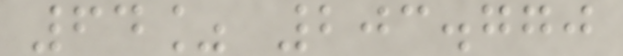64% 203.770
